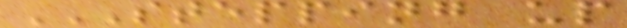STEPPING UP
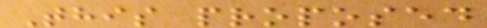This proposed
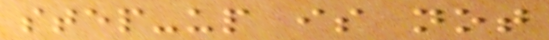step-up is not
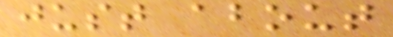just about
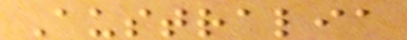Australia
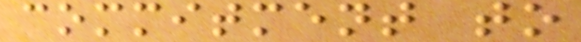commitment to
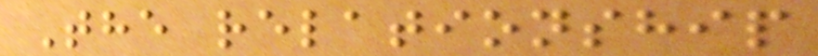The relationship
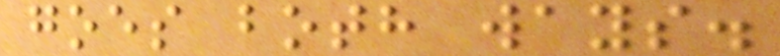goes both ways.
